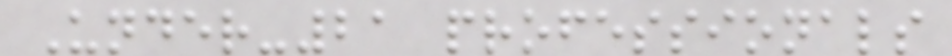Under-21 professionals
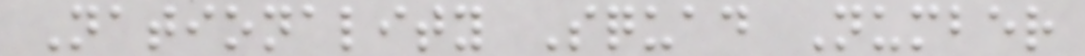Nationality Squad Number
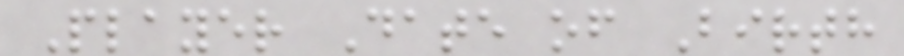Player Date of Birth
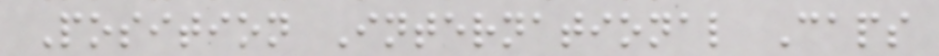Position International Caps
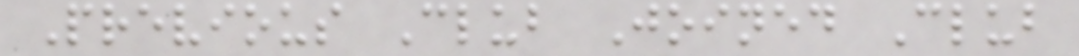Previous Club Joined Club
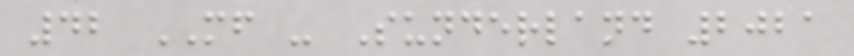42 MF - Sunderland 2021
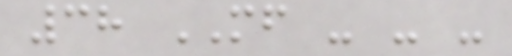38 MF - - -
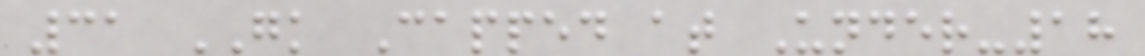31 GK Capped at Under-18
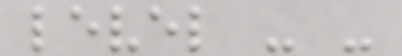level - -
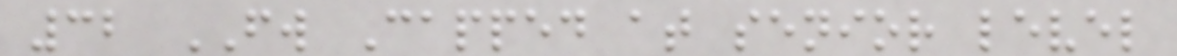32 FW Capped at senior level
